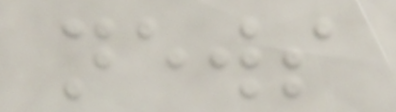news
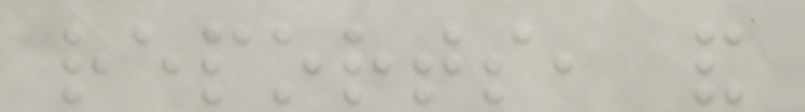reports, and
